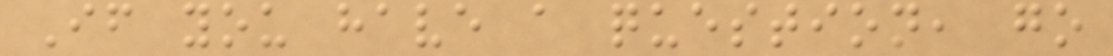If you have a question, go
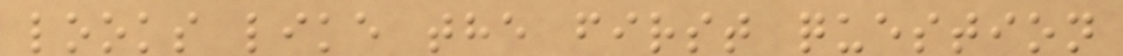looks like the first question
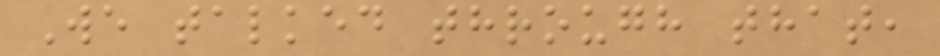We talked through that,
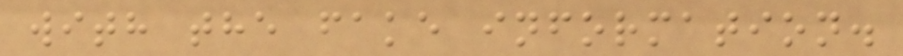with the fake information.
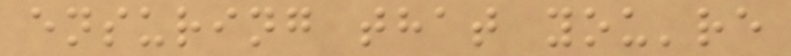ensuring that you're
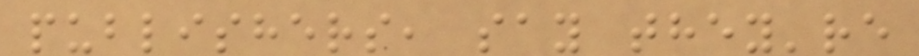publishers, say they're
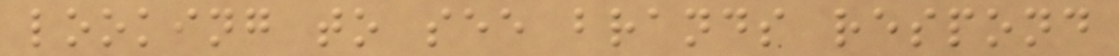looking to see brands respond
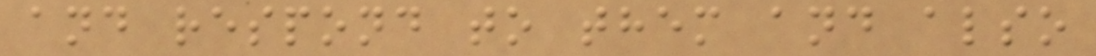and respond to them and also
